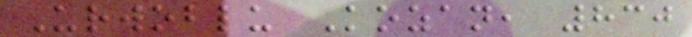Urwoblu Kozan, 830
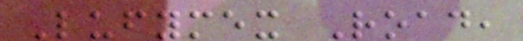Lufymex Road,
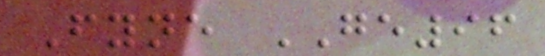Fyne GE96
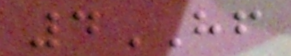4HF
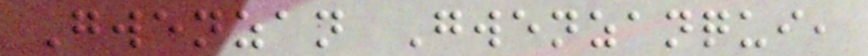Gwenzan Gwenzanqui,
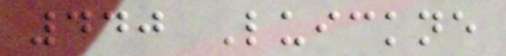440 Luickne
